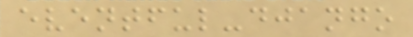eventful-django
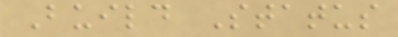Build Status
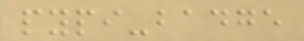pypi-badge
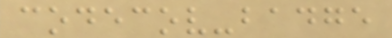codecov-badge
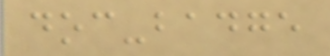doc-badge
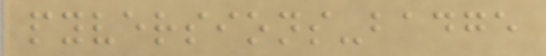pyversions-badge
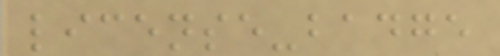license-badge
